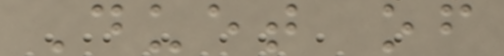Duet of
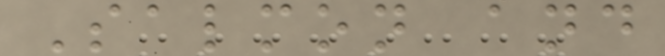Salmon and
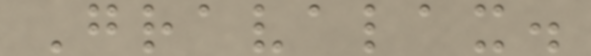Gravalax.
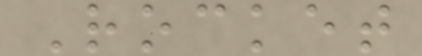Rocket
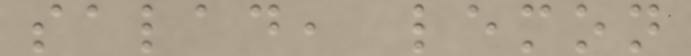salad, lemon
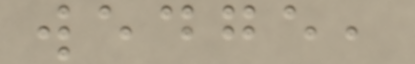wedge,
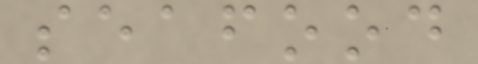seafood
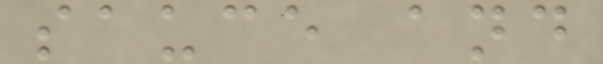sauce and
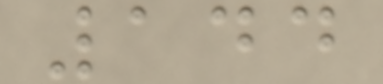144
